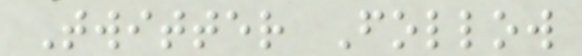Twitter Follow
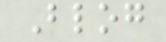Blog
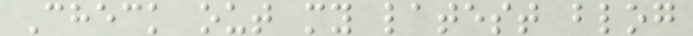Check out my latest blog
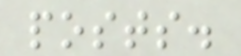posts.
